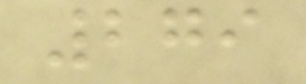279
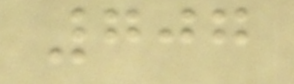707
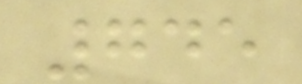745
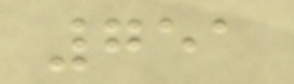751
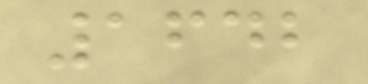1642
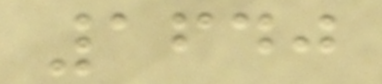1640
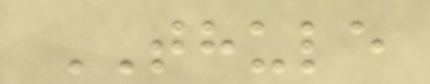THULE
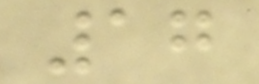17
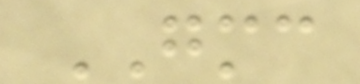GMC
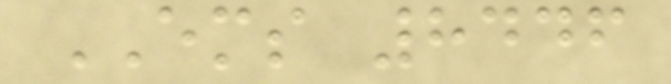EMS 8446
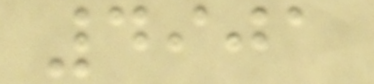4901
